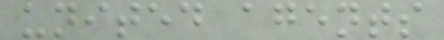united agents
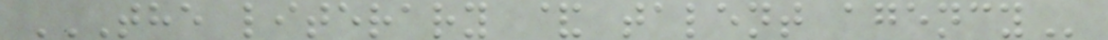THE LITERARY & TALENT AGENCY
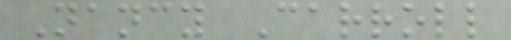Nancy Carroll
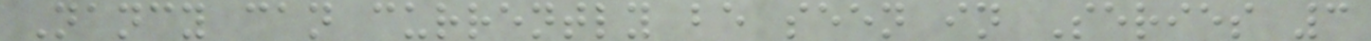Nancy can currently be seen in Series 3
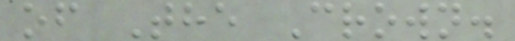of The Crown.
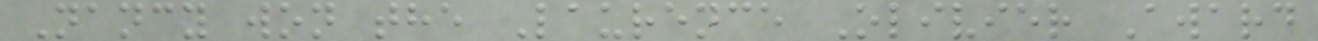Nancy won the Laurence Olivier Award
